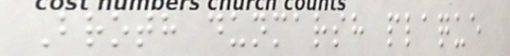Broth dunmarsh plaque
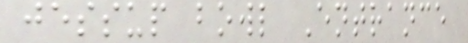jessup bowl Entrance
